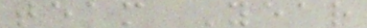team Year
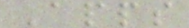Apps
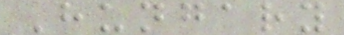Hungary
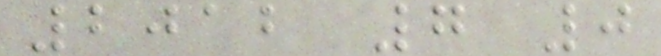2012 7 0
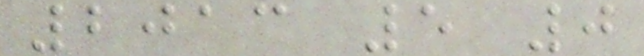2013 5 0
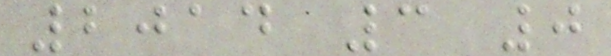2014 3 0
